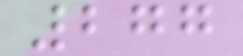277
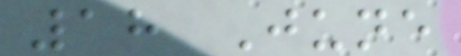18 June
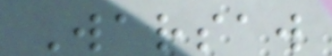Warsaw
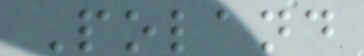Poland
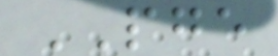PGE
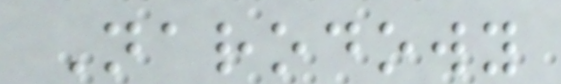Narodowy
